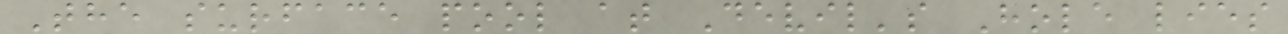The surface pool at Devil's Hole lies
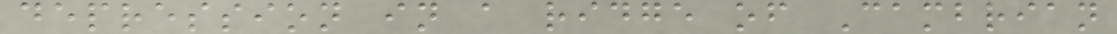depression in a ridge of Cambrian
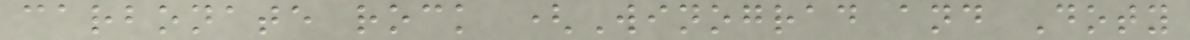carbonate rock (Winograd and Doty
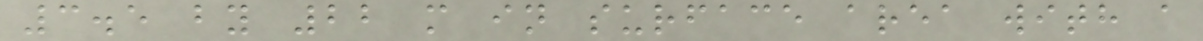3.5 by 22 m in surface area with a
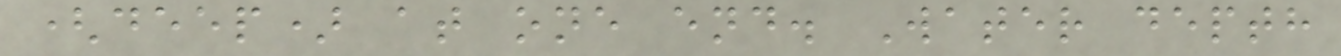(deep) at one end. Water depth
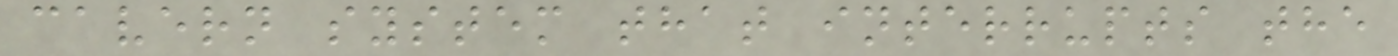cavern system that interrupts the
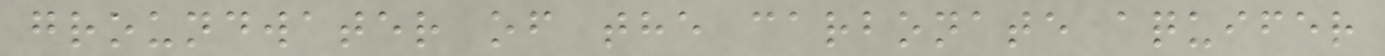groundwater of the carbonate aquifer
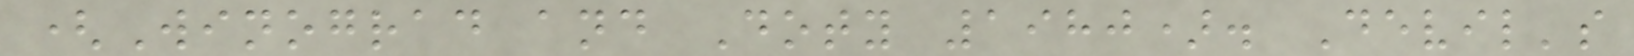(Winograd and Doty 1980). Devil's
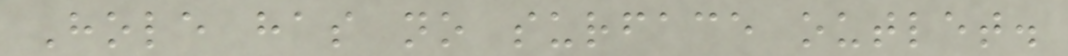Hole has no surface outlet.
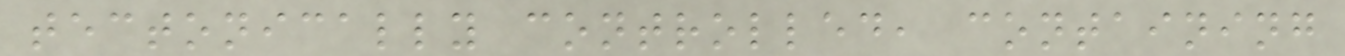tectonically controlled, containing
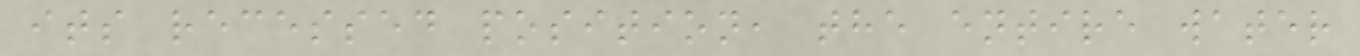its recessed position, the entire water
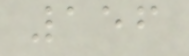156
